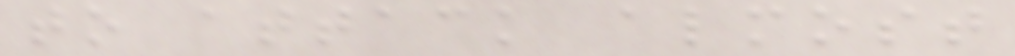to attack almost
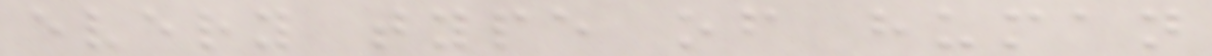every type of human
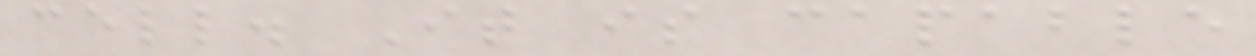cell. It is capable
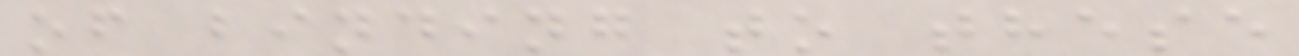of binding to these
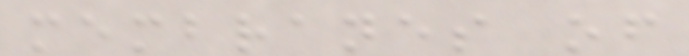membranes of
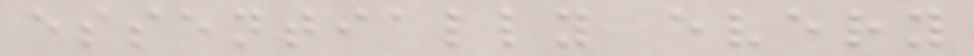essentially every
